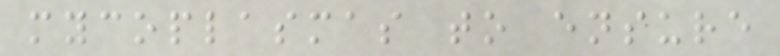mycoplasmas to ensure
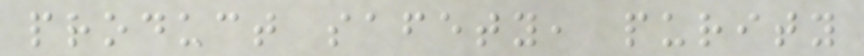product safety, purity
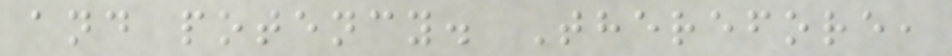and potency. Therefore,
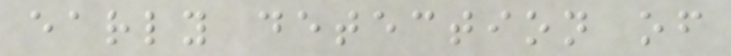early detection of
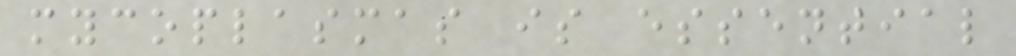mycoplasmas is essential
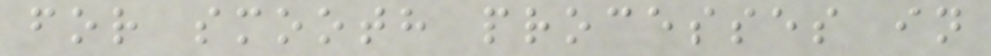for smooth processes in
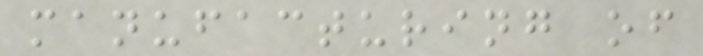manufacturing of
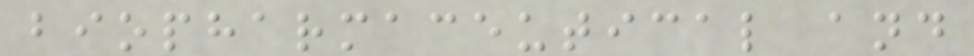biopharmaceutical and
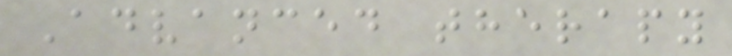Advanced therapy
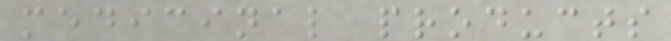medicinal products
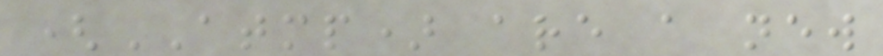(ATMP) are a new
